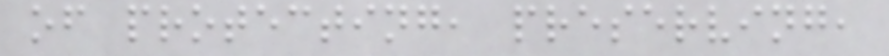of protecting, preserving,
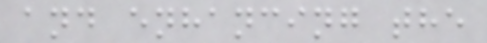and enhancing the
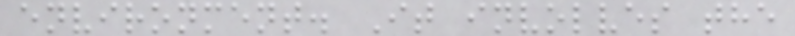environment. It involves the
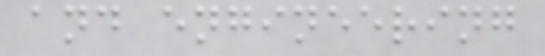and engineering
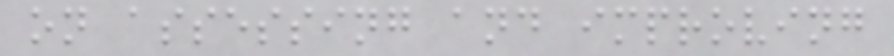on assessing and improving
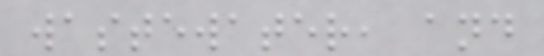wastewater, and
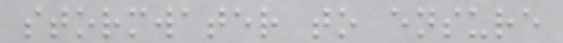stormwater to ensure
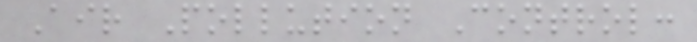Air Pollution Control:
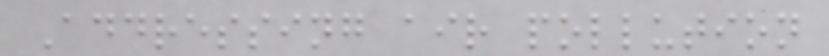Addressing air pollution
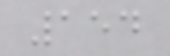154
